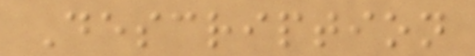Description
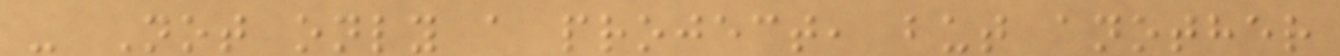- Not only a project, but another
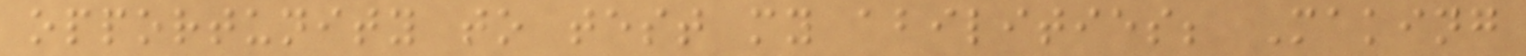opportunity to test my abilities; Making
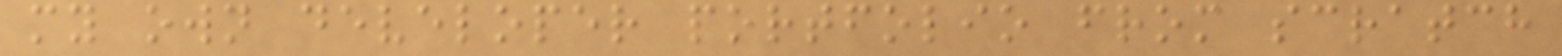my own developer portfolio from scratch
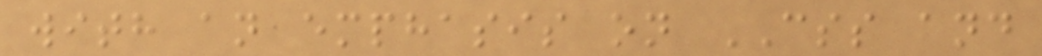with an emphasis on CSS and
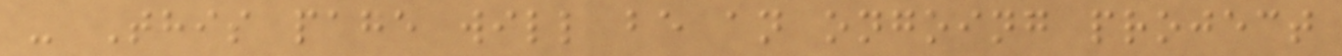- This page will be an ongoing project
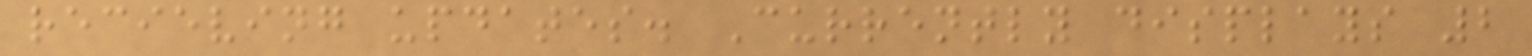recieving updates. Currently displays 2
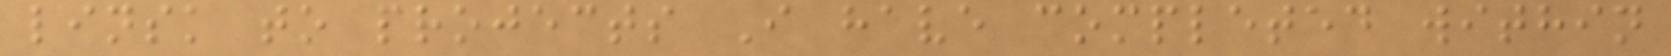linsk to projects I have completed within
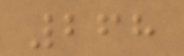268
